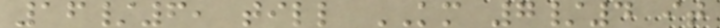16/6, till KM 7/4 it
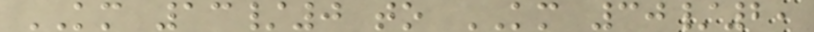KM 13/0 to KM 30/2,
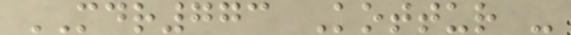MDR773 Kottur -
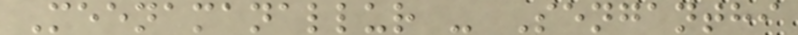Meenamanallur - Senganthi
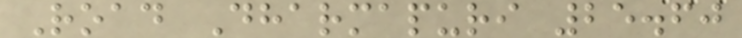Road Dharmapuri 25.60
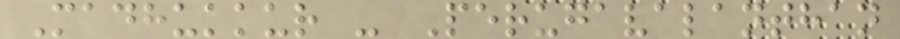Madhukkur - Perugavalanthan
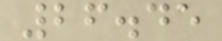26.45
